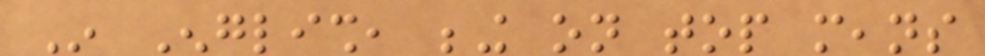In English, being on top means
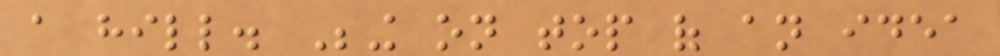a hill. Being on top of an idea
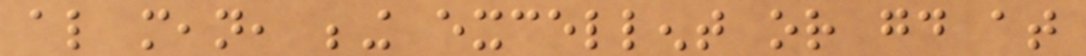also mean, being excellent or good at
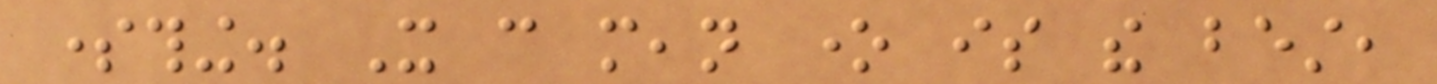something. It can mean one is the best,
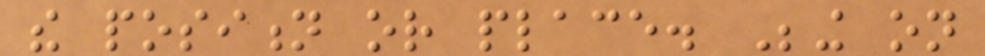the position or place. Being on
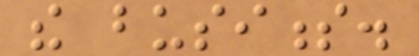the business.
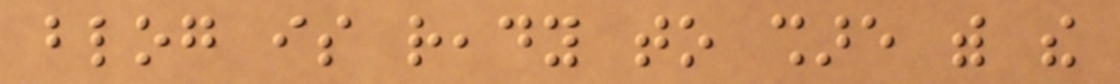blog is ready to share with the
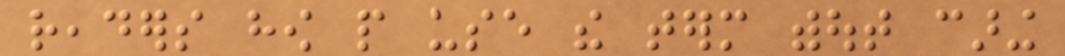readers how people use the term without caring
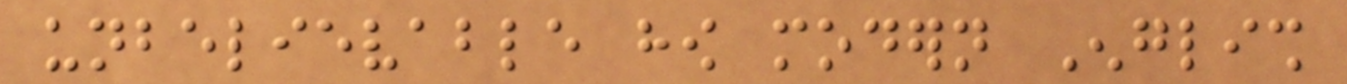unbelievable how modern English
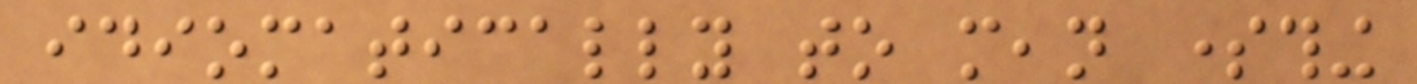idiomatically to mean something
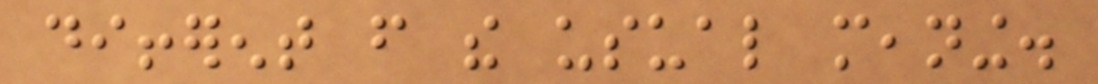different from the usual meaning.
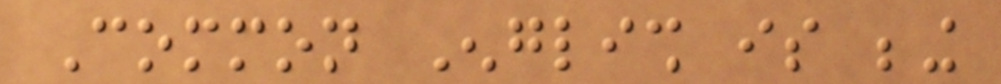Common English is being
